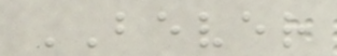BEVER
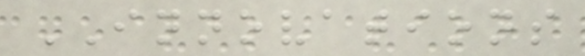INNOVATIONS
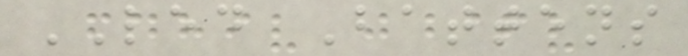LED Battens
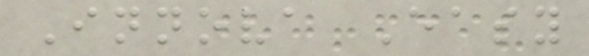Innova Easy
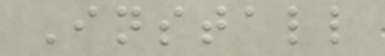Install
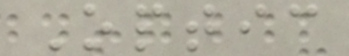Optic
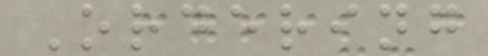Ordering
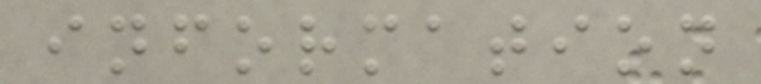information
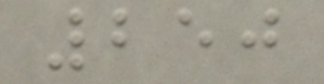250
